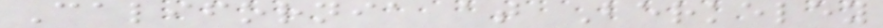California at Berkeley
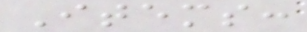Items:
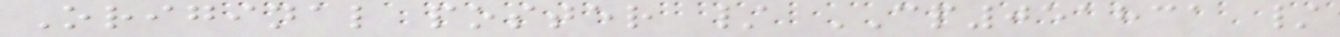Original poster / CP051831 /
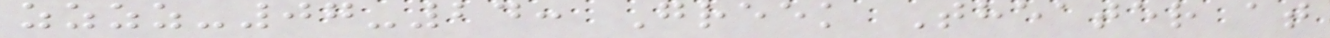zzzz-07-24: Greek Theater at
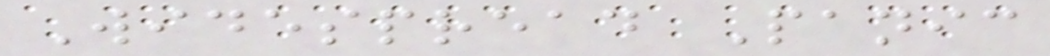Widespread Panic
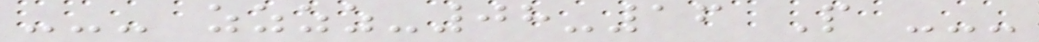--- zzzz-08-16 P ---
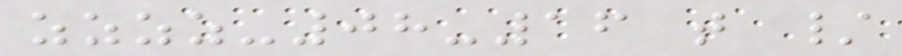zzzz-08-16 t /
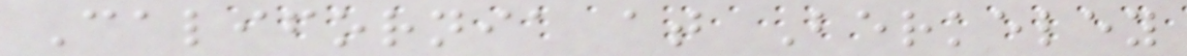California at Berkeley
